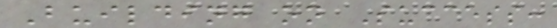Building on Success:
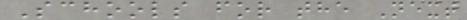Schools for the Next
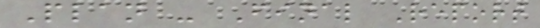Plan - Final Report
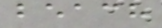beach
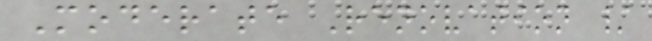Moderate Renovation /
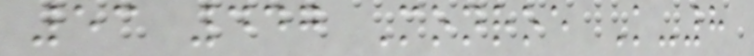53 447 Monroe K-8
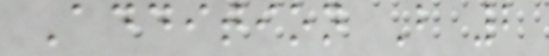Addition B 2
